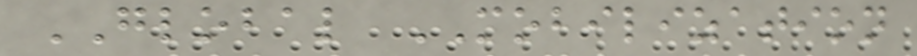GLOBAL MOBILIZATION
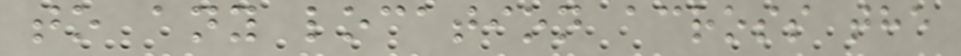to any location across the
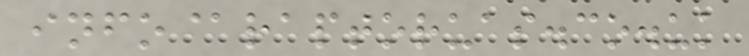info@raptoruas.co.uk
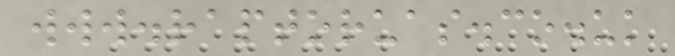www.raptoruas.co.uk
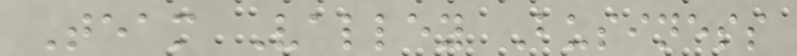Team Valley Business
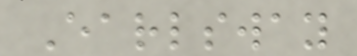Earlsway
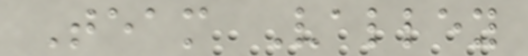Team Valley
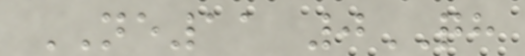NE11 0QH
